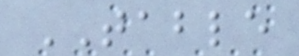TABLE
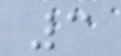3
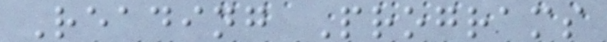Reading Programs
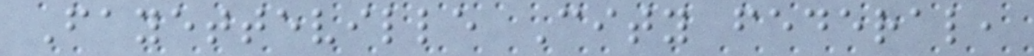Fayetteville City federal,
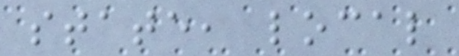state, local
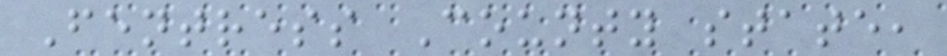Fentress County state,
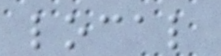local
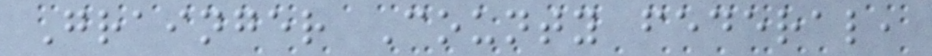Grainger County federal,
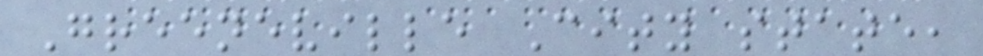Greeneville City state,
